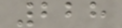228
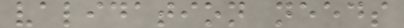validation needs
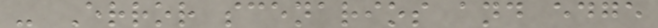- Error scenarios and edge
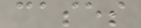cases
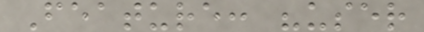Feature: "user
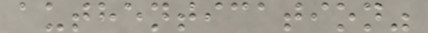authentication"
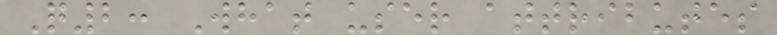Q2: What user attributes
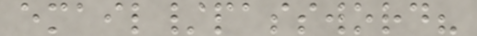email/password?
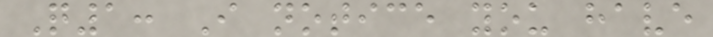Q1: I notice you have
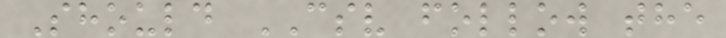Should CSV follow the
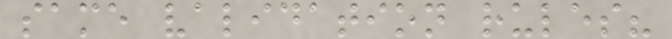same validation rules?
